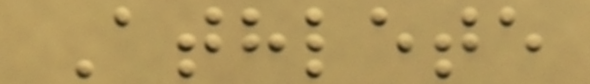Athlete
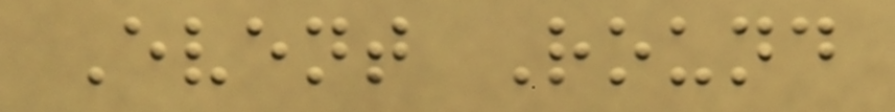Event Round
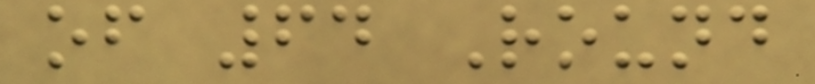of 64 Round
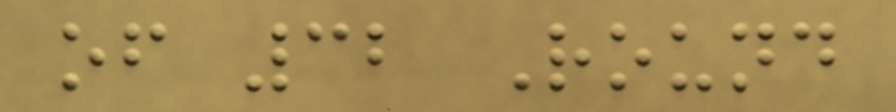of 32 Round
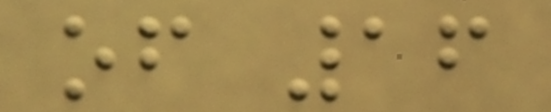of 16
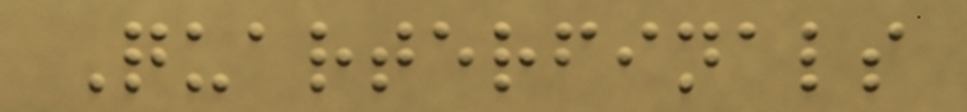Quarterfinals
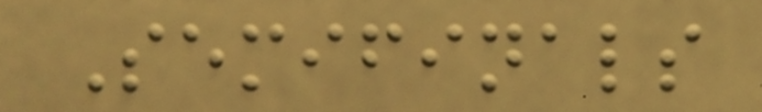Semifinals
